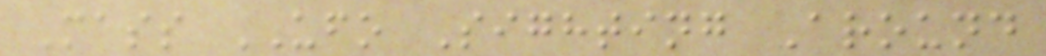Mass UFO Sighting Around
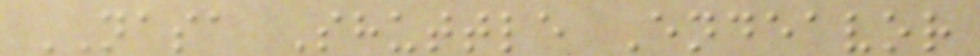NASA Shuttle Endeavor
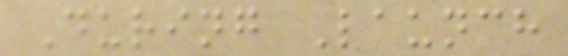During Launch
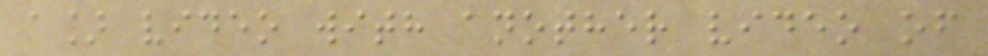a] video with another video of
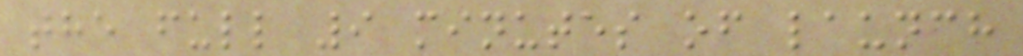the full 9 minutes of launch
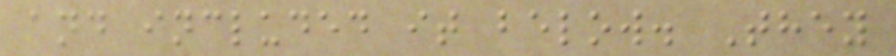and included it below. They
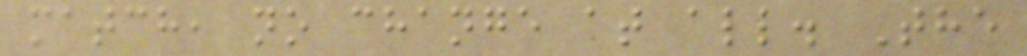match, no change at all. The
